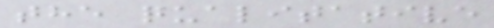the qualitative
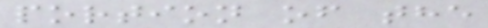portion of the
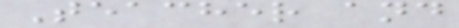Teacher and
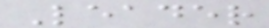Leader
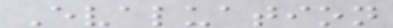Evaluation
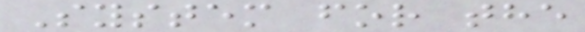System for the
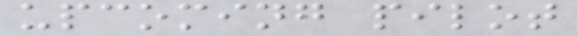upcoming pilot
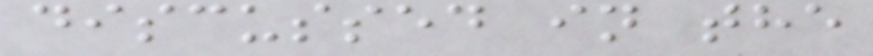discussed in the
